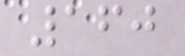160
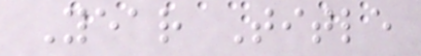Year Title
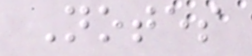Notes
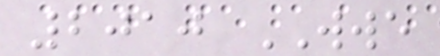2010 WWE
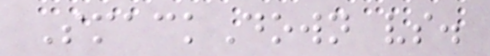SmackDown vs.
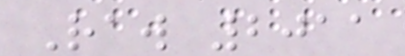Raw 2011
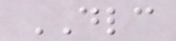DLC
